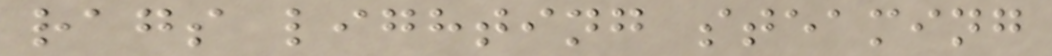rags lighting steaming
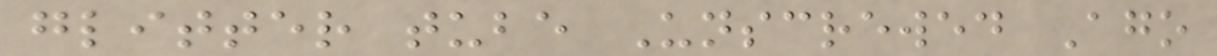glitter tube Unscrewed Ago
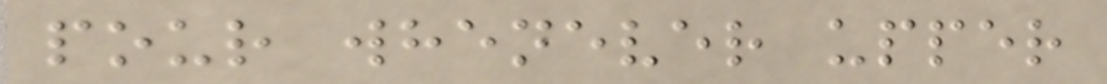pour whenever upper
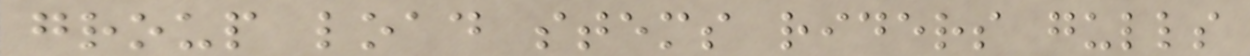group load stems riders gulls
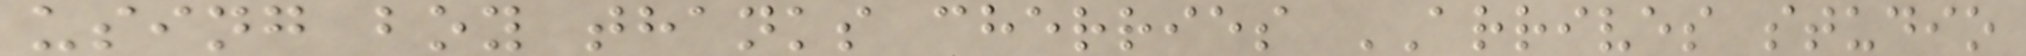using boy thanks cherries ARRIVES studio
